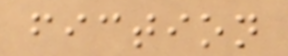fiction
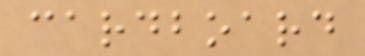cardboard
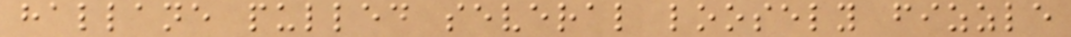hallane pulled several loosely fizzle
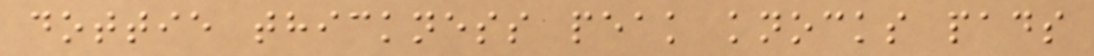dottie thickness peak knocks pads
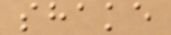shake
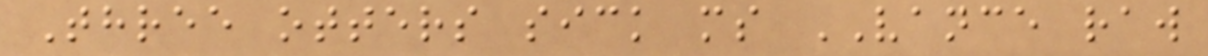Three otters sick ms VANCE raw
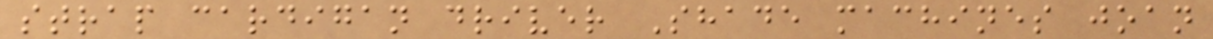strap cardigan driver Shade machines joan
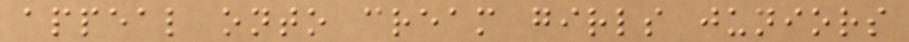appeal onto cream girls juniors
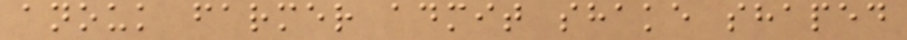anouk farmer admit shake shaped
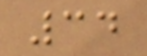34
